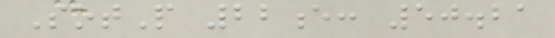SotP 22e: 50.21
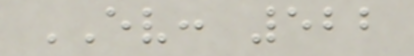EV: 522
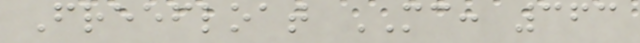Freefloat MC: 363
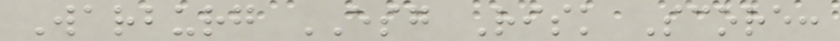Warburg ESG Risk Score:
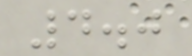4.0
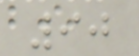90
